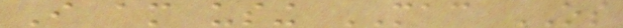I am using MAC OS
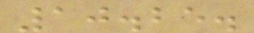10.25.
